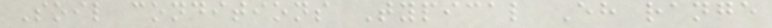Soil conditions Typical Eh range
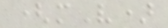(mV)
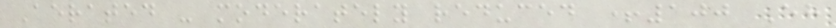Aerated - moderately reduced +100 Eh
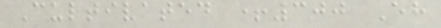Cultivated +300 Eh
